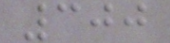300
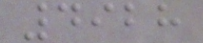4928
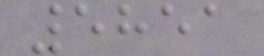5851
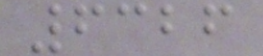6326
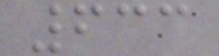633
